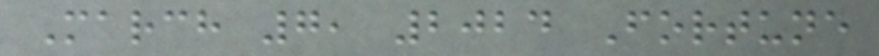March 7, 2024 Fortune
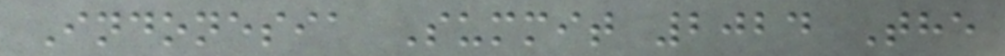Indonesia Summit 2024 The
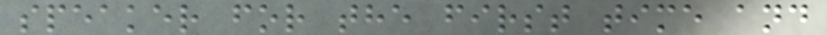speaker for the first time and
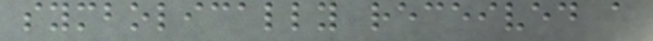symbolically received a
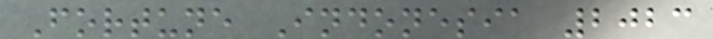Fortune Indonesia 2023
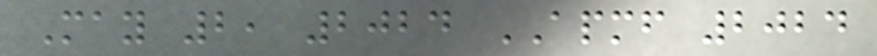May 2, 2024 APMF 2024
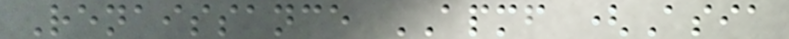Renaissance APMF (Asia
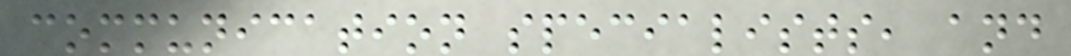communication specialists, and
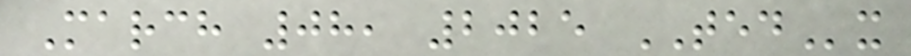March 08, 2025 TEDx
